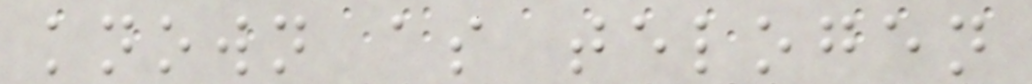known as telogen
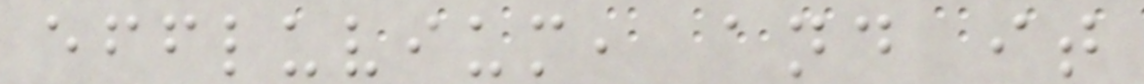effluvium, and it
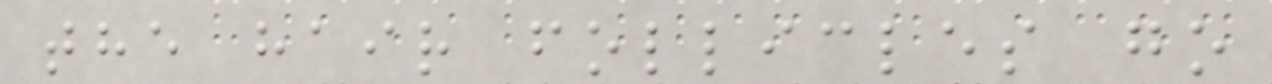the hair follicles go
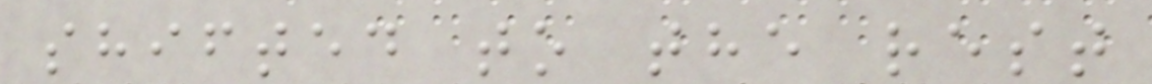shifted to the rest
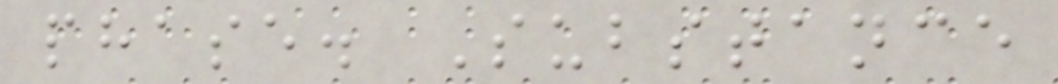phase. Substance
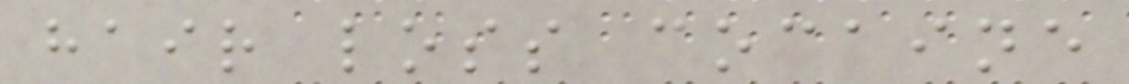hair loss cocaine
